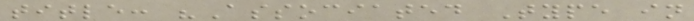title: "Associated Type in
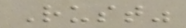Rust"
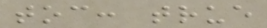toc: true
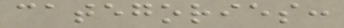categories:
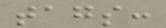tags:
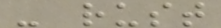- rust
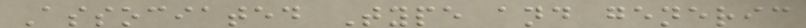Associated Type and generic
